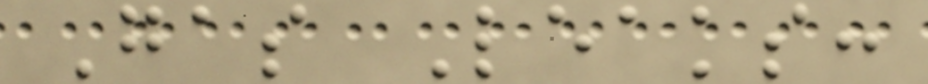Gas Leaks:
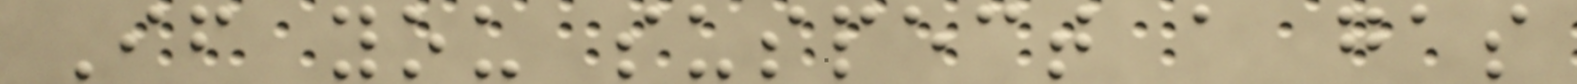If you suspect a gas
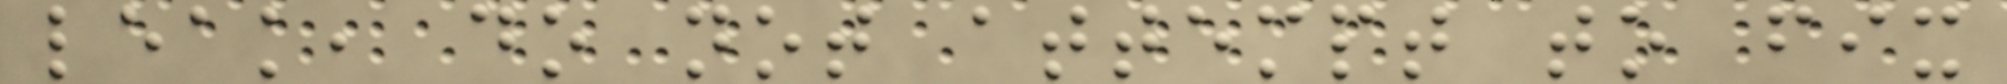leak, do not attempt to fix
